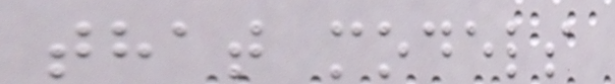that models
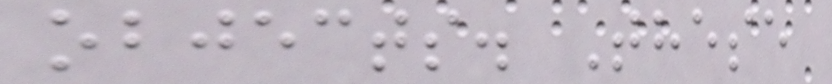objects. These
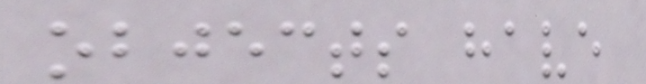objects have
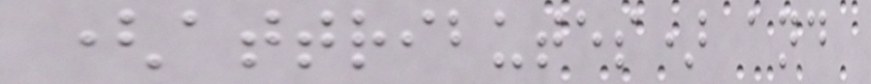(attributes) and
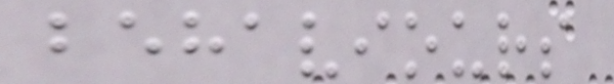behaviours
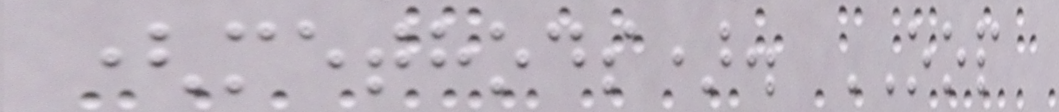(methods). OOP
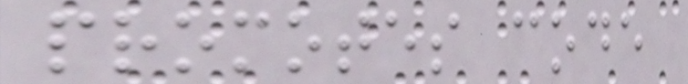promotes code
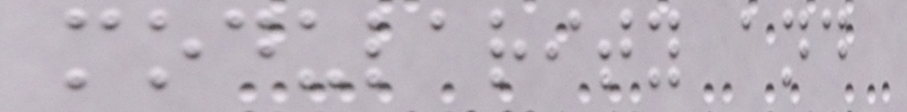modularity and
